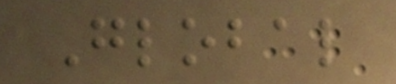Global
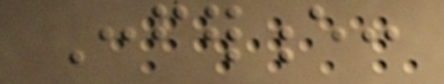Conference:
